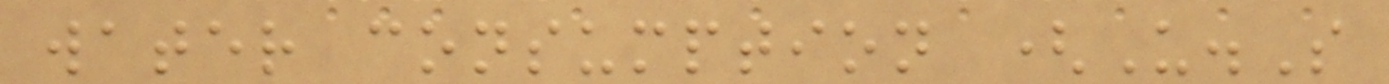water consumption (U.S
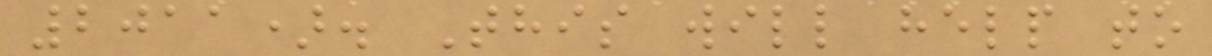2011). This will help to
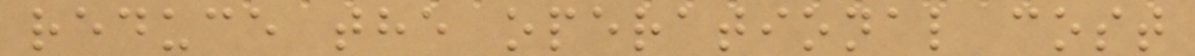reduce the operational cost
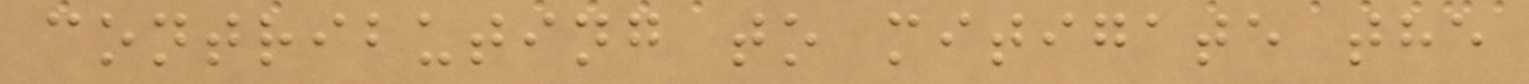contributing to mitigate the
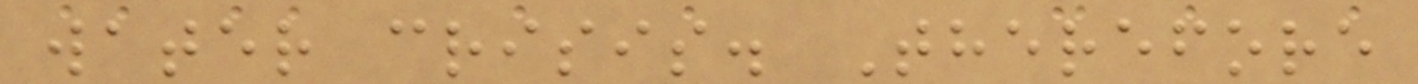water crisis. Therefore
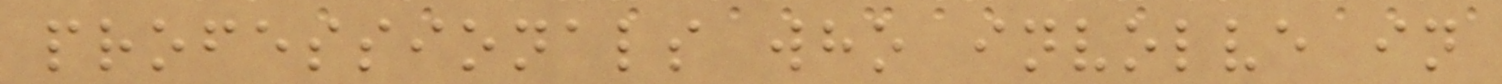professionals who involve in
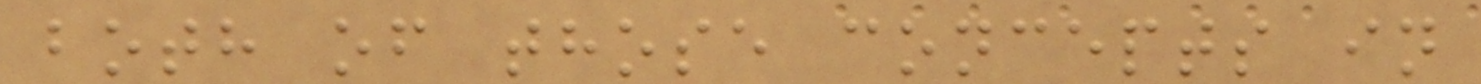both of those concepts in
